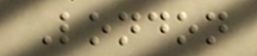London
